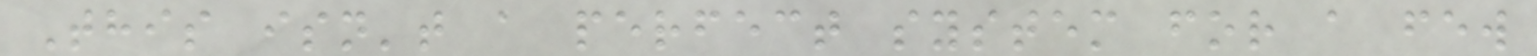This isn't a perfect system for a few
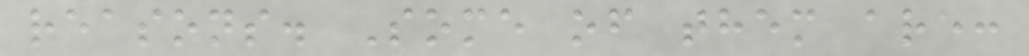reasons. Some of them are:
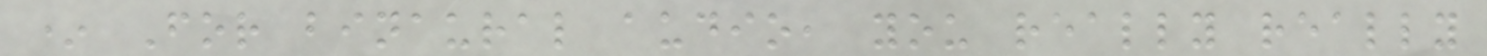* For binaural audio, you really really
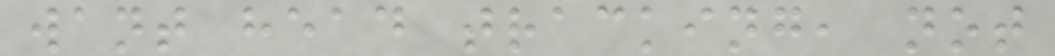want head tracking, not
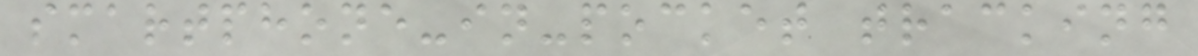smartphone-in-pocket tracking
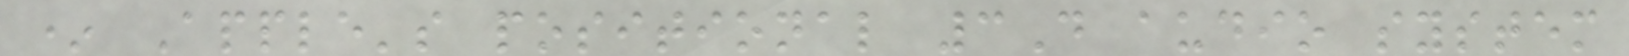* Apple's positional 3D audio system
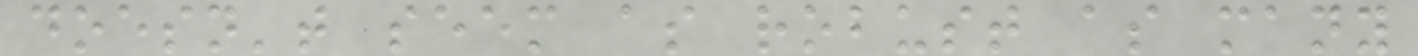doesn't seem as robust as many
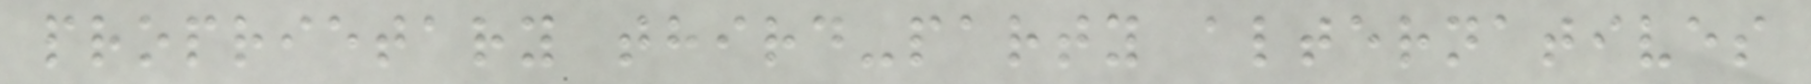proprietary third-party alternatives
